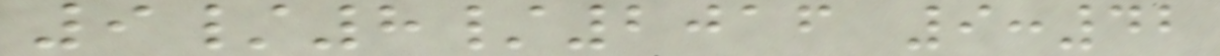9/8/2016 9:42
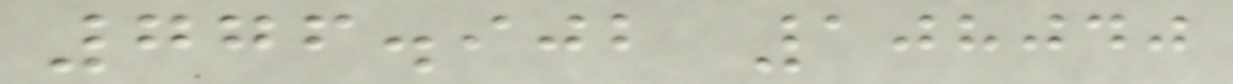776.902 108040
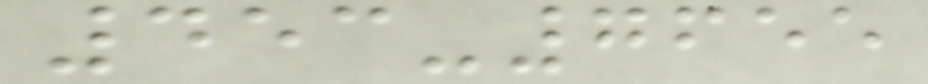453-7655
